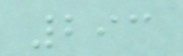293
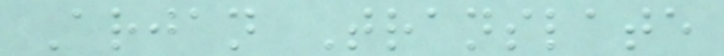Arjan Translate
